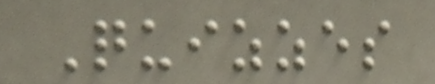Quizzes
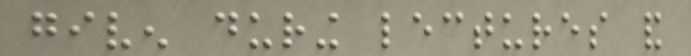given during lectures and
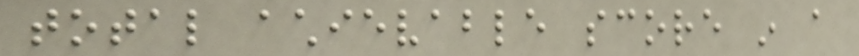total achievable score in a
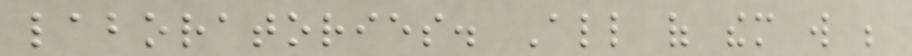laboratories. All of them will be
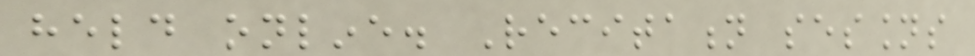held online. Recitation sessions
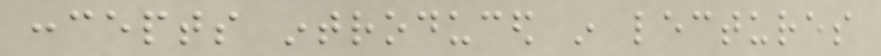concepts introduced in lectures
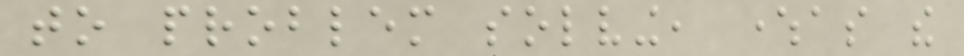to problem solving, whereas the
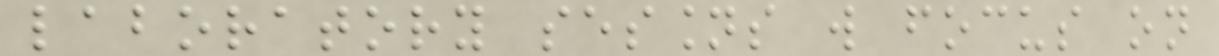laboratory sessions will focus on
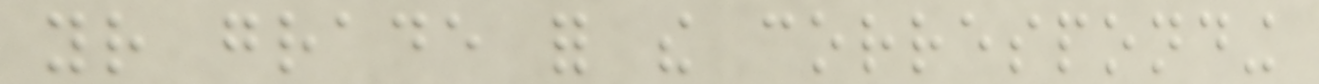your grade for the corresponding
